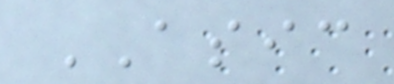ASIC
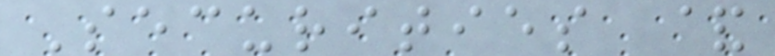Securities &
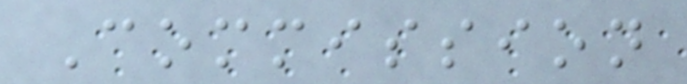Commission
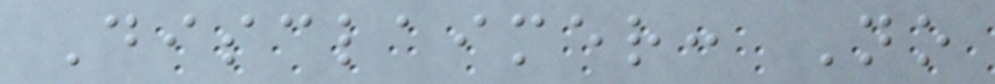Disclaimer: No
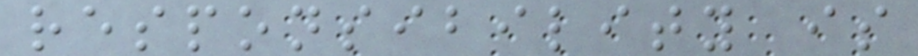responsibility is
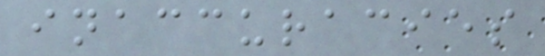inaccuracies
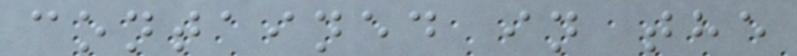contained in the
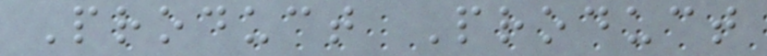Product Product
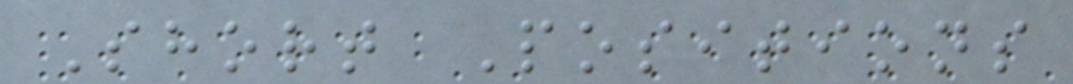Short Positions
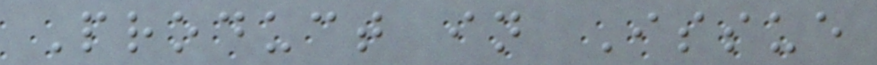Product in Issue
